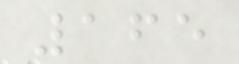165
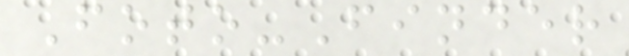Foto-Finder
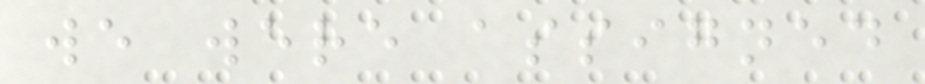we were assigned
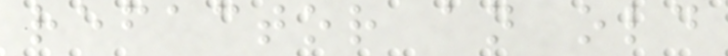refactor an old
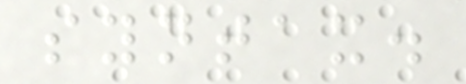syntax.
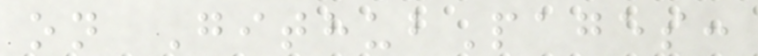on GithubPages:
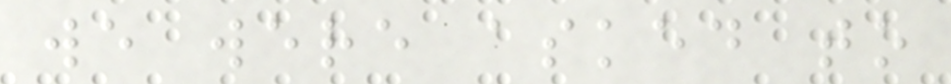we were asked to
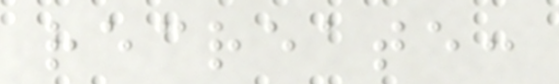recreate:
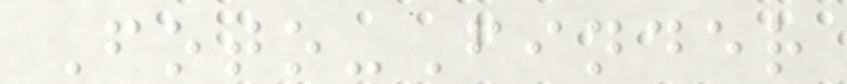Foto-Finder
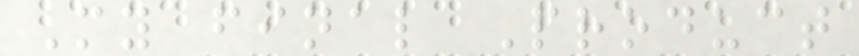My final Product
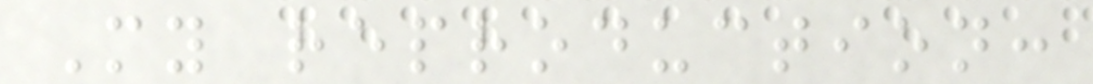My reproduction:
